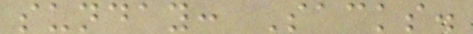sunday: Sacks.
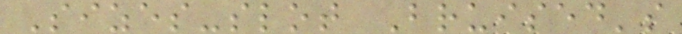Sizes-slot Bruised's
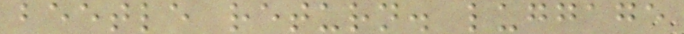beetle return. luggage
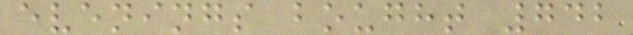evenings bought 742
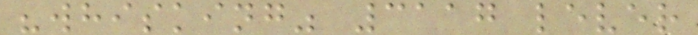"whisking" 3117 lever
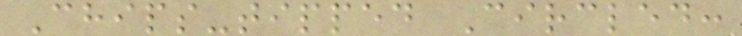Chips-tipped Circled:
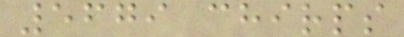5679 chirps
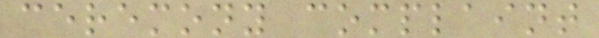ceremony complaint
